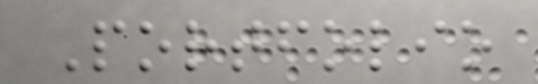Portfolio
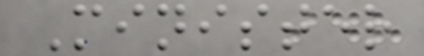Minister
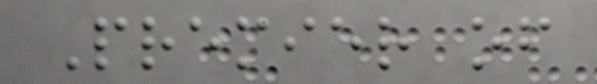Premier of
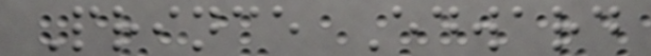Prince Edward
